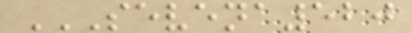SEVENA520
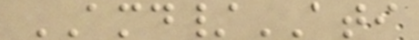AMD/ATI
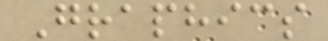Graphics
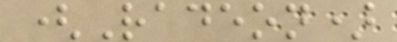(Radeon)
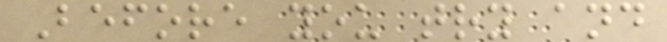Before you try and
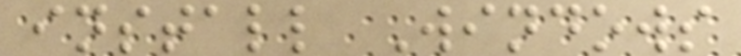install Windows
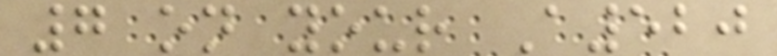7 on your A520
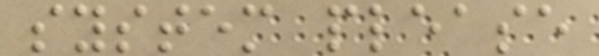system please
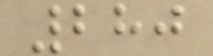280
